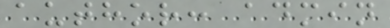author: admin
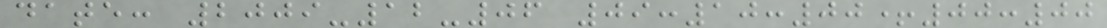date: 2009-12-06 09:10:00+00:00
